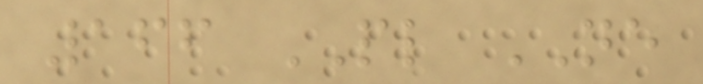166 PL NE
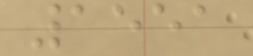1551
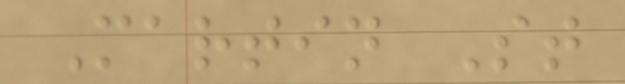Martin St
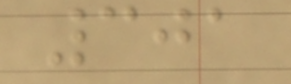301
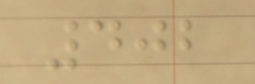402
